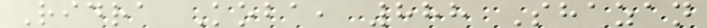Ridra Koba, 888 Shazan
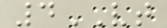4VT
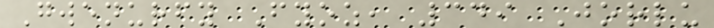Gwenurfy Fyoz, 349 Jorlu
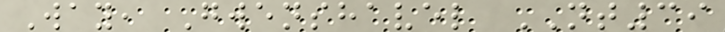Way, Gwenshavel NT39
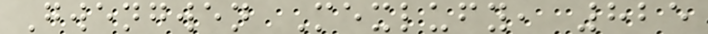Gwengwen Mexlufy, 825
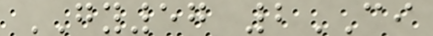GY57 2CI
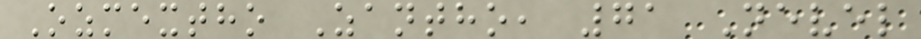Ozmextho Zantho, 71 Nevel
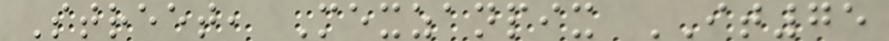Street, Mexzanpix IT75
